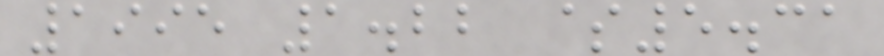1995 1.22 $5.31
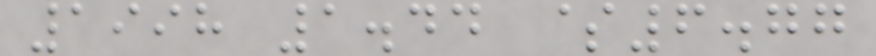1998 1.44 $6.77
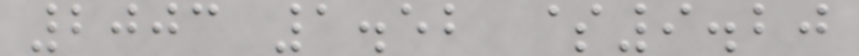2003 1.52 $9.20
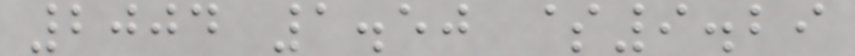2004 1.50 $9.29
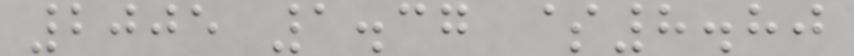2005 1.37 $8.80
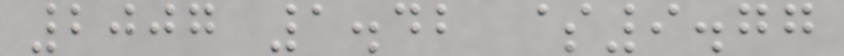2007 1.42 $9.77
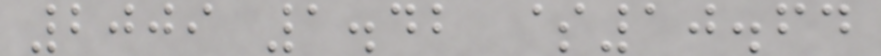2009 1.42 $10.64
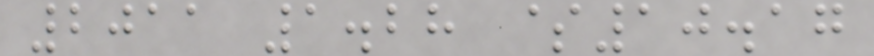2011 1.28 $10.17
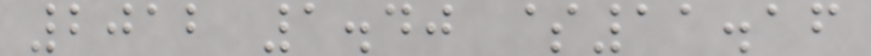2012 1.40 $11.16
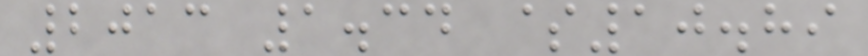2013 1.34 $10.89
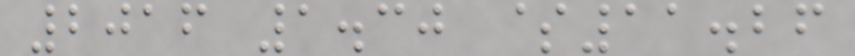2016 1.30 $11.26
